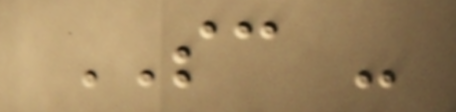SC -
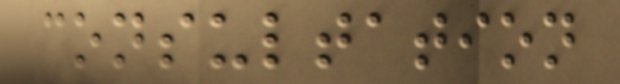consultation
